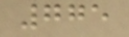775
